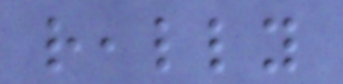really
